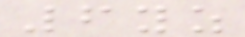6yz
